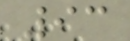93
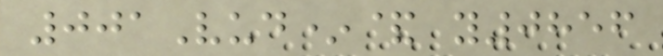001Vud*& y0856
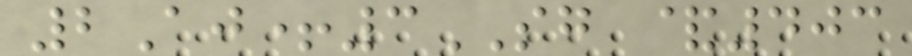2Aj+3SG &403
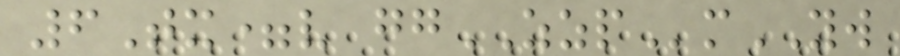6Tx=v ggZZPmYW
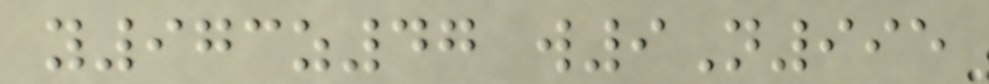y973z47 w9N995
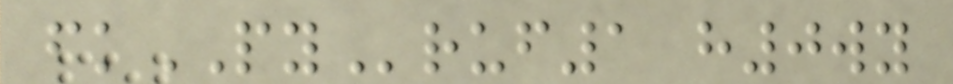fkPYruf1 h0wy
